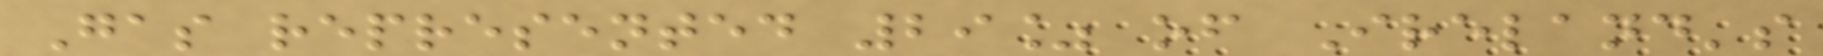Gas represented 29% of Ireland's
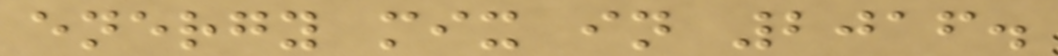energy mix in 2016.
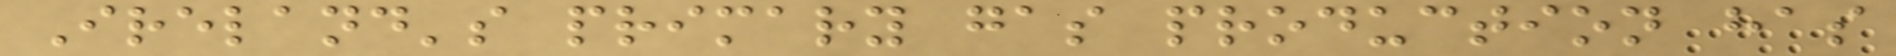Ireland's primary gas production has
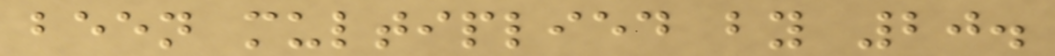been multiplied by 20.
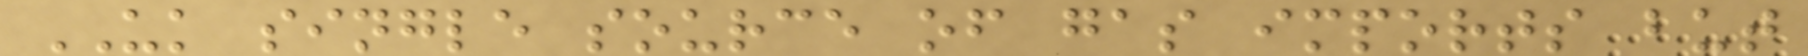UK single source of gas imports but
